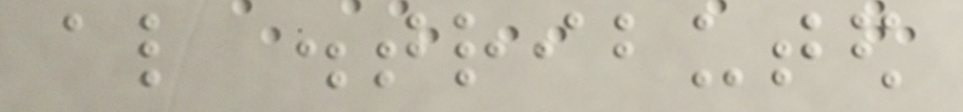also distributed
